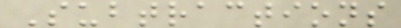Subtractions
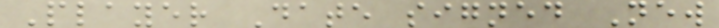Player Date signed New
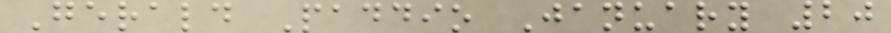Gerald Paddio January 20
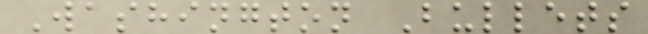Washington Bullets
